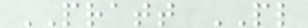PRATT PL
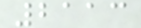2113
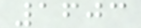1603
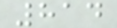814
